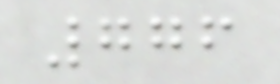776
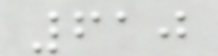610
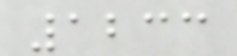1233
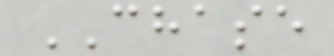CHASE
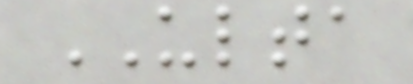ULTA
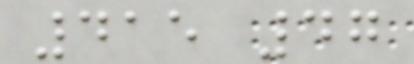415 47
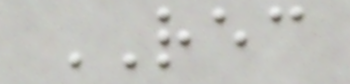REC
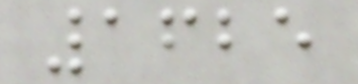1625
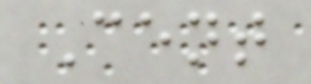Cent
